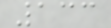133
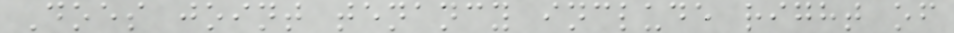Does joint tenancy include right of
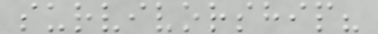survivorship?
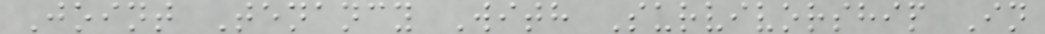Joint Tenancy With Survivorship In
